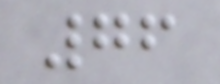76
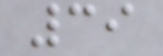39
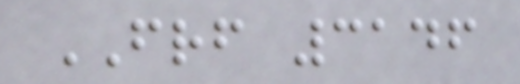FRF 3146
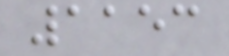1153
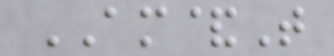AM&T
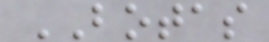BOTAS
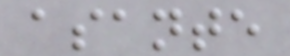asante
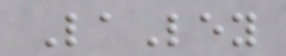LaLey
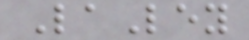LaLey
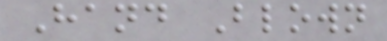Hand Blown
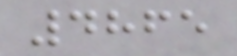4865
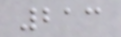213
